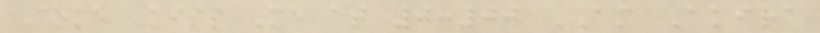Come Kiss Me at 0:00 AM Akira
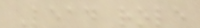Lead role
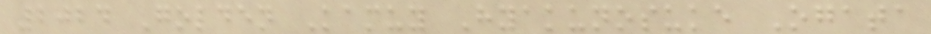2024 Golden Kamuy Hyakunosuke Ogata
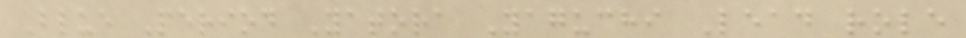Blue Period Yatora Yaguchi Lead role
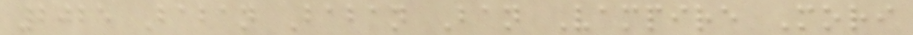2025 Baban Baban Ban Vampire Mori
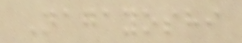Nagayoshi
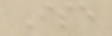Ise
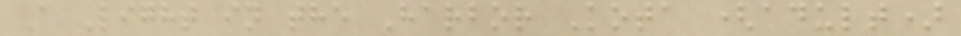A Light in the Harbor Kota (adult)
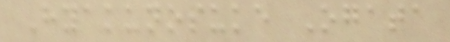Hyakunosuke Ogata
